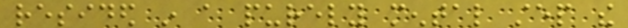resided in a purely mental step the
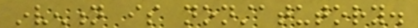invention is nonstatutory.
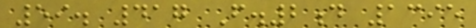59. 417 F.2d 1395
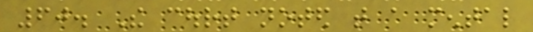60. The court noted that a mental
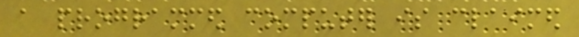a programmed computer is claimed
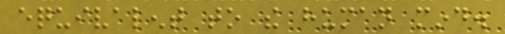equivalent to the human mind.
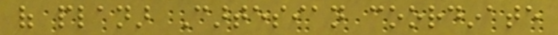of planar Cartesian coordinate
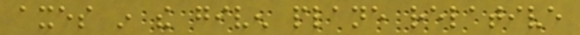axes in the given plane relative
